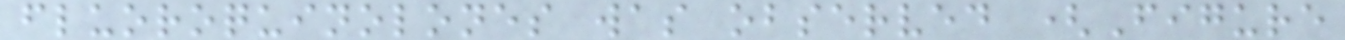fluoroquinolones was observed (Figure
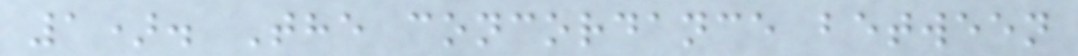1). The concordance between
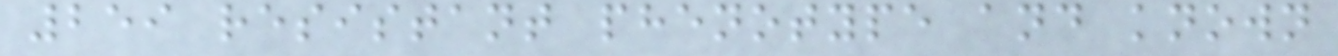259 resistant phenotype and known
